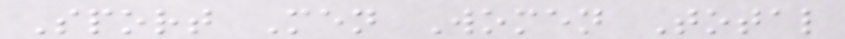Sport Men Women Total
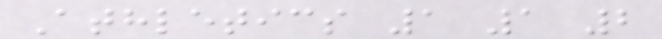Athletics 1 1 2
